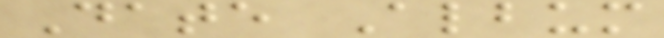Date Album
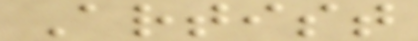Artist
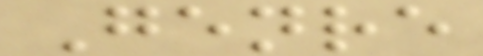Genre
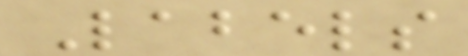Labels
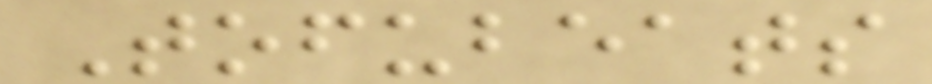Tofubeats
